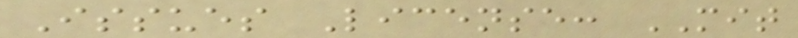Issues License: MIT
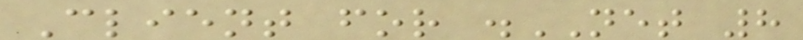Client for .NET 8
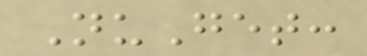NuGet:
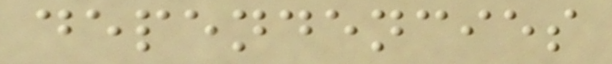dependencies
